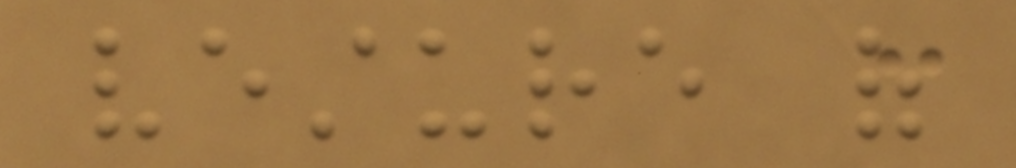vesture of
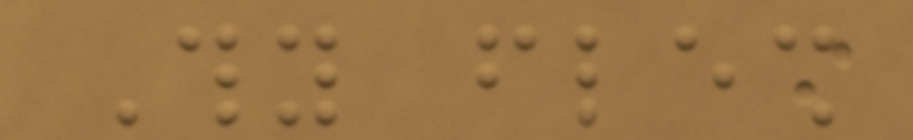Thy flesh
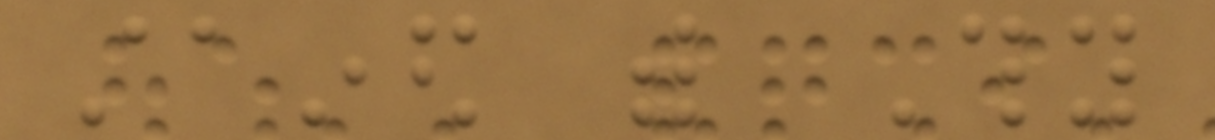stained with Thy
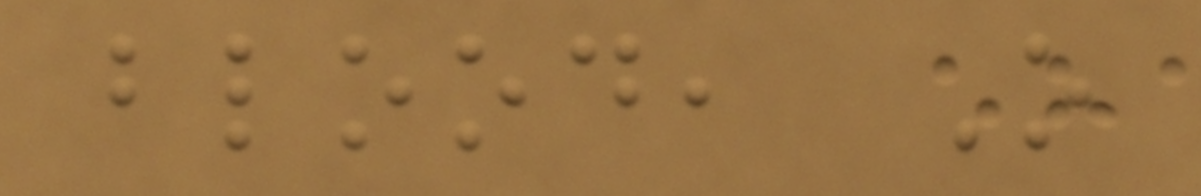blood, O
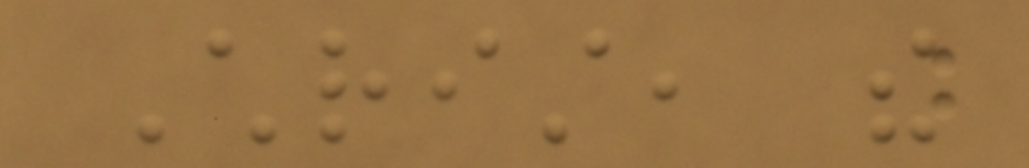Christ, the
